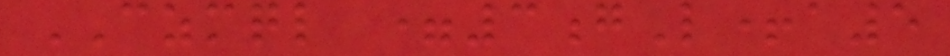CZMQL =3gL+a5
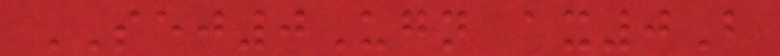SEJ0Ugn ax0B
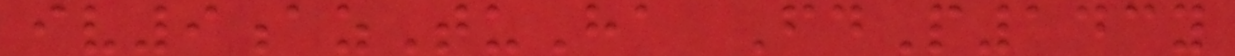iv9azTuHa FdP143y
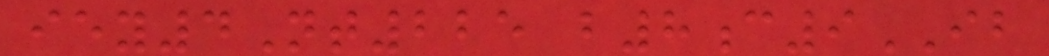iey4Nt225 b8c9IB
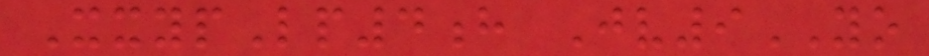XxypLp4h Jv9YO
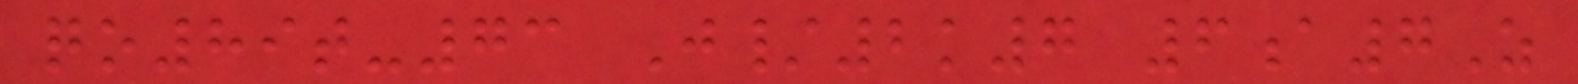qo89t-73 J/2k7 6a7Z
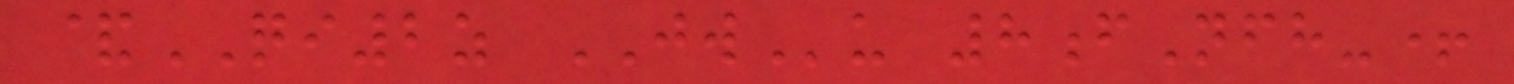&QI2z JWu 8fNfh-+
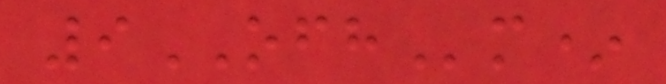9OFHm*
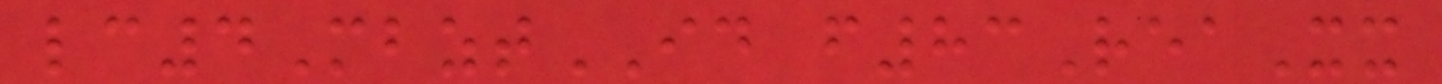lc4MbztID f83ReaXx
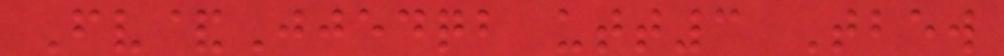Fv&Jjedqb utt3 Tbew
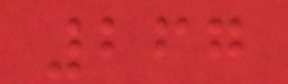267
